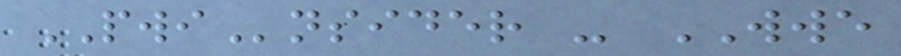PWInsider - WWE
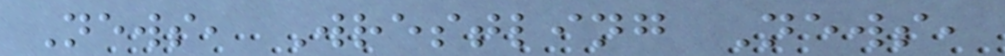News, Wrestling News,
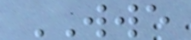WWE
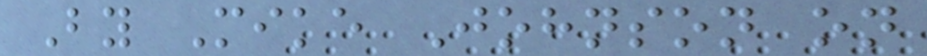By Mike Johnson on
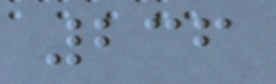236
